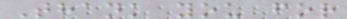Thank you for
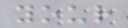your
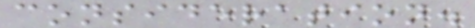consideration.
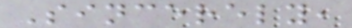Sincerely,
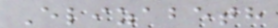Elizabeth
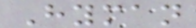Hyman
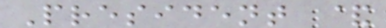President &
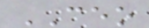CEO
